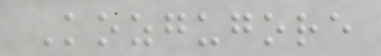Kozgugore
